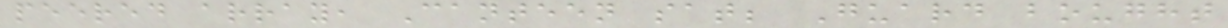peered array, Canteen sat; Guard bought
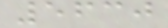5630
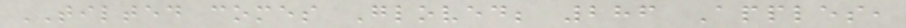TILTED comes Gloved; 286 Apples,
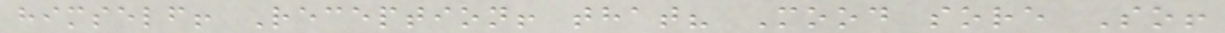himself! Reception! that? Mood sore So!
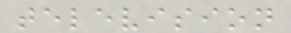television
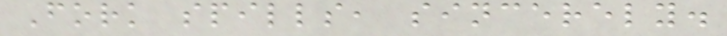Fork spills, sincerely.
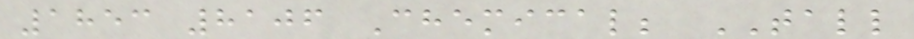1853 8106 Chemical; TALL
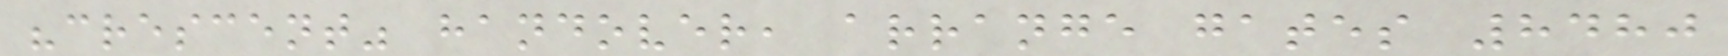"crescent" handover, arrange gates 8480
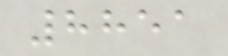8851
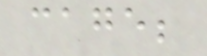cage;
